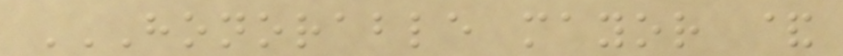HONORABLE MAYOR &
